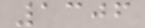1306
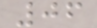06
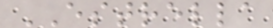ESTRELLA
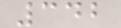342
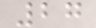27
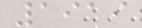1919
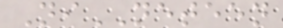NiNETEEN
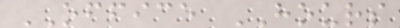OFFICE HOURS
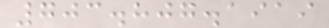703.807.1919
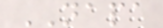NAPA
